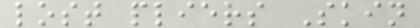lost pliers Skin
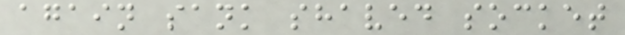again sank shaved socket
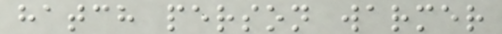hatch person warmer
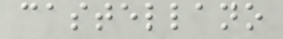castellano
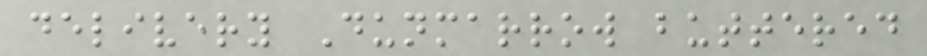delivery Dunmarrow buttered
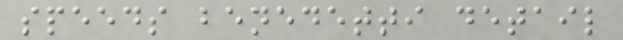speeds benedetti detail
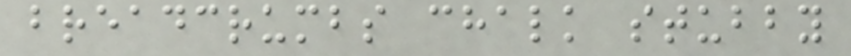breadcrumbs chalk stubby
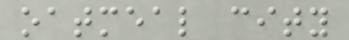oatmeal city
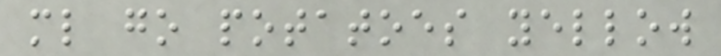ml go potatoes yellow
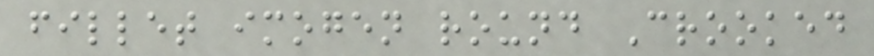fillet imogen round Crooked
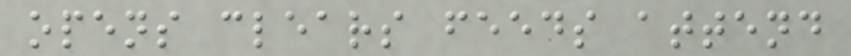opens clears feeds attend
